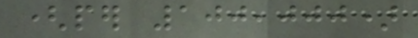(per 100,000)
